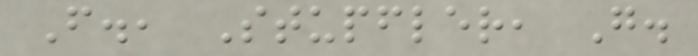F., Stupfler, G.
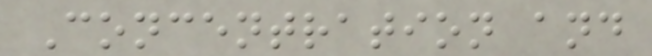Concentration and
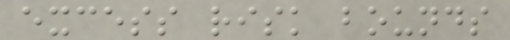excess risk bounds
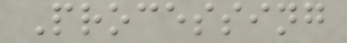Processing
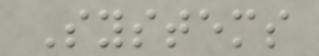Systems
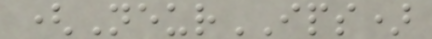(NeurIPS)
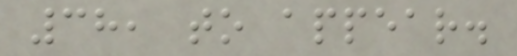38, to appear.
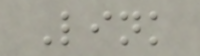Link
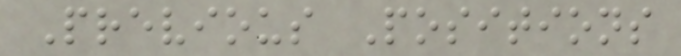Previous Positions
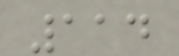114
